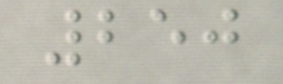250
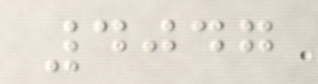4047
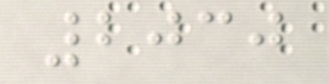2030
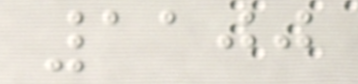1100
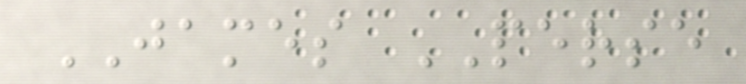JAMES PERSE
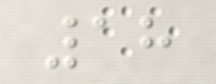18
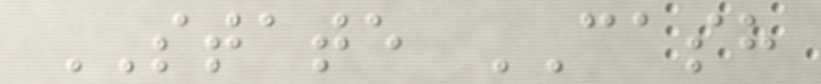STATE CASH
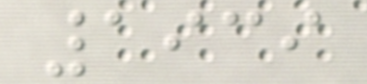1939
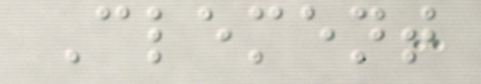Clement
